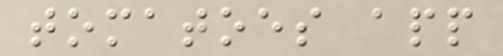tomatoes app
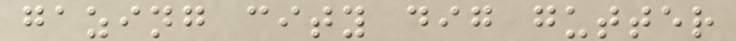gazing city dig gutter
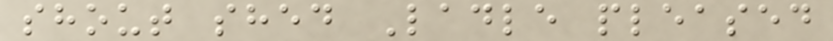shout shed Ladle pleased
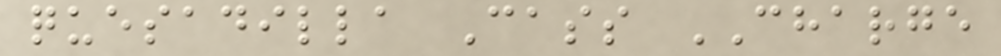quesadilla Cass CHARGE
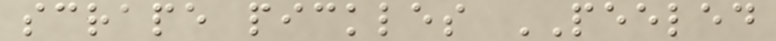scrape pickles PEELED
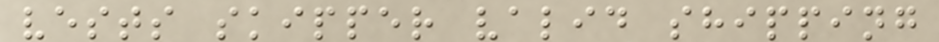vests skipper valid shipping
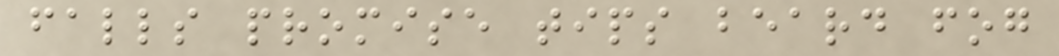falls promise tips beard fog
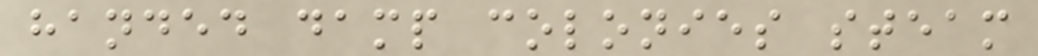handed damp colonies steam
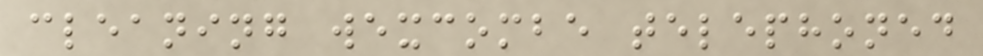cleaning wexcombe telephoned
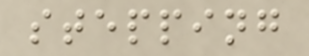stepping
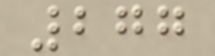277
